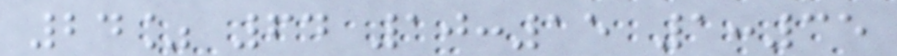24% 64 10:15 1:35
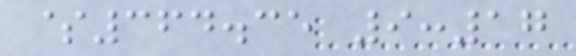$364.35 9:17
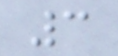3
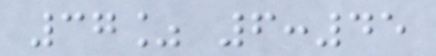37% 6:45
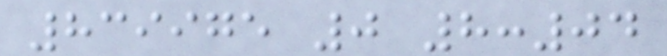839975 0 8:04
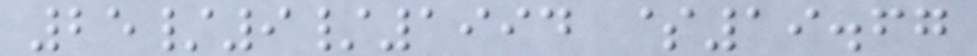25/9/1994 $19.67
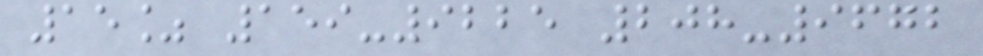15% 159-9225 208-9672
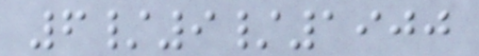6/9/1900
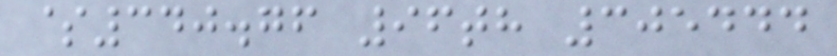$340.76 96th 305444
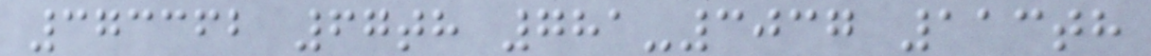373362 67th 781-3037 113th
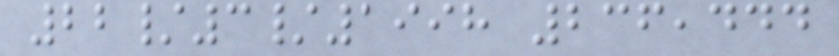22/3/1998 236,444
